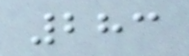283
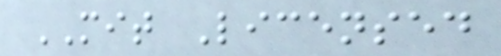MIT Licensed
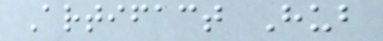Artifact Hub
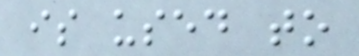is used to
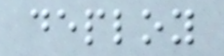deploy
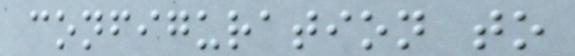configuration to
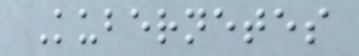Kubernetes
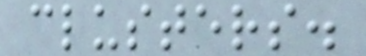clusters.
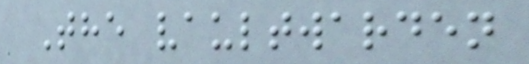The vaultwarden
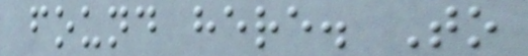found here. To
